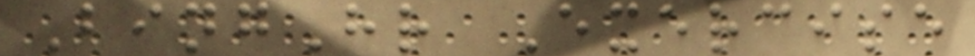BingHr Exercise
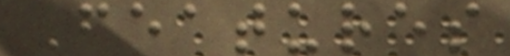Features
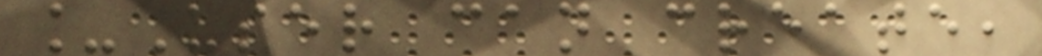_User can create,
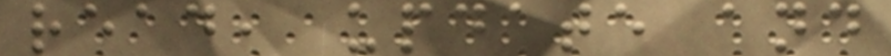read, update and
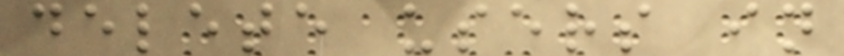delete users in
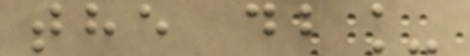the db_
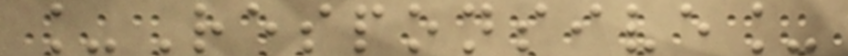_Responsive_
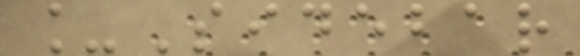_Sidebar
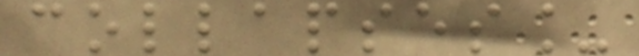collapses_
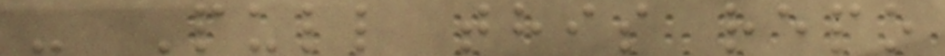- Pull this repo
